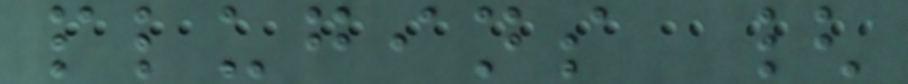plugins {
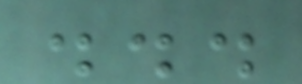...
